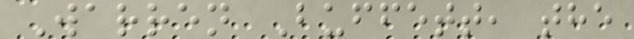Warren Buffett, the
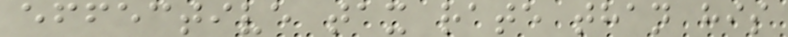effective tax rate than his
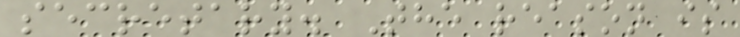secretary. The reason is
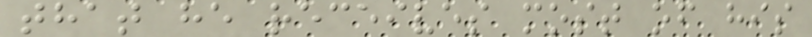that he receives most of his
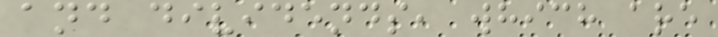and dividends, which are
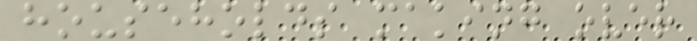households making over
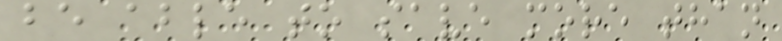be able to save more than
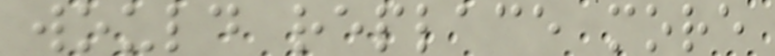would replace more
